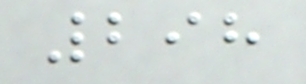298
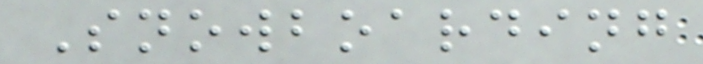Snowboarding
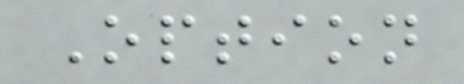Option
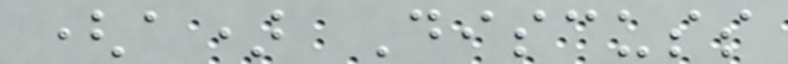(a) Discuss
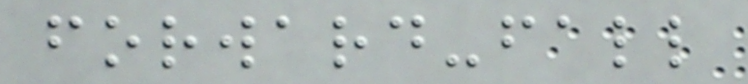forward-fall
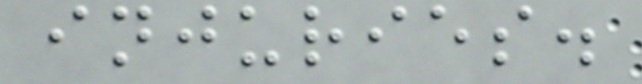injuries.
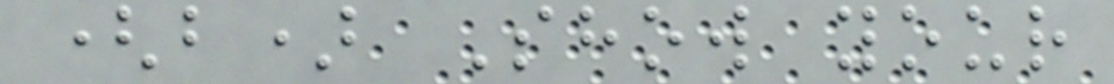(b) Show your
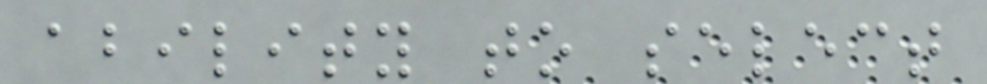ability to select
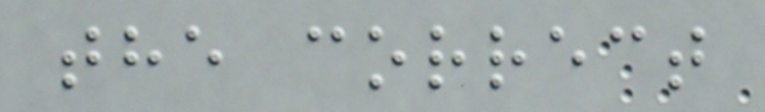the correct
